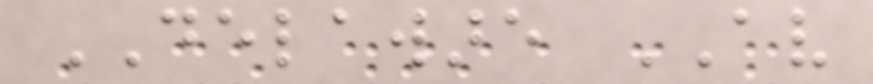DELAWARE AV
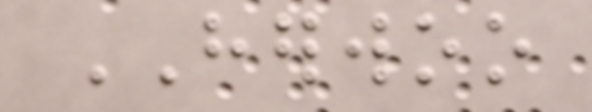HERWOO
